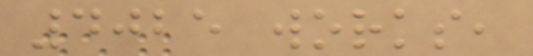4025 works,
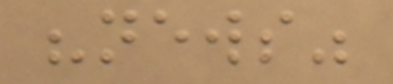"news"
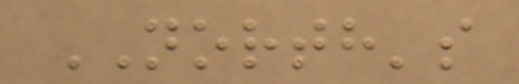NORTH's
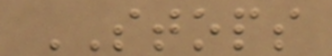STOPS
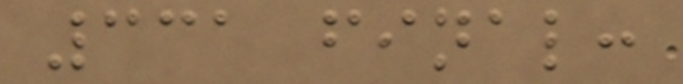331 final:
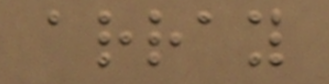array
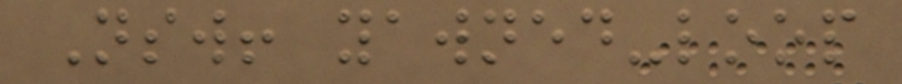Nsw! yawned-loop
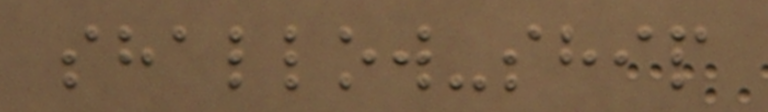shallow-ship
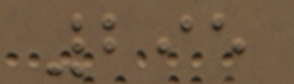295
